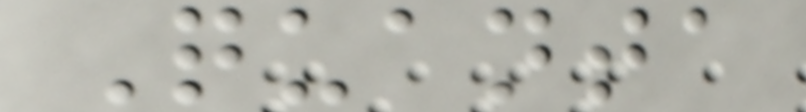Quanta
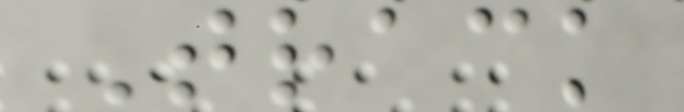Track
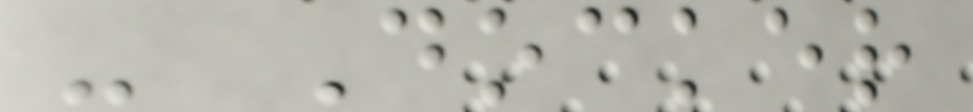- Docker
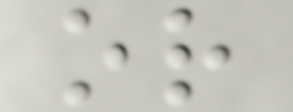or
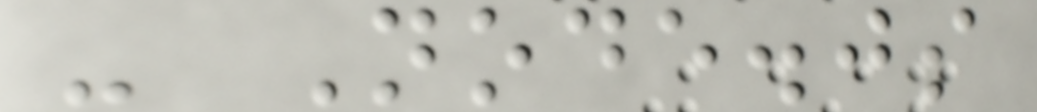- Node.js
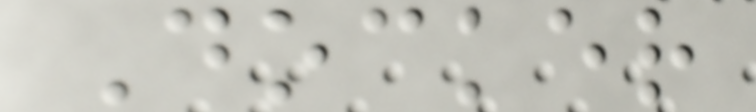Docker
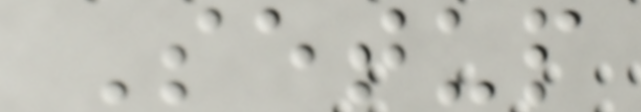Setup
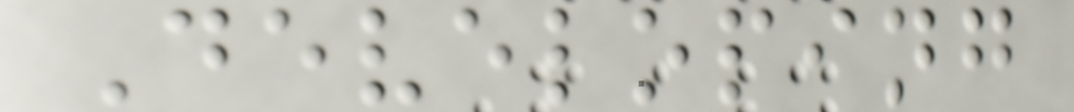Developing
